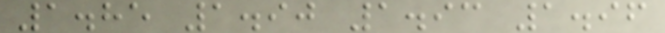1.85 1.90 1.93 1.96
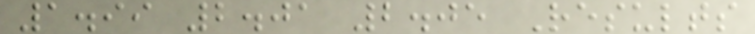1.99 2.01 2.05 Results
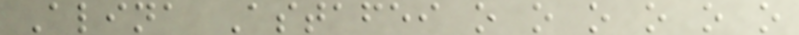Alina Astafei o o o o o o
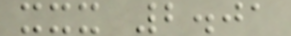xxx 2.01
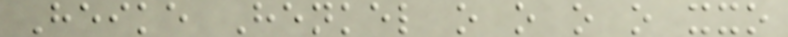Heike Henkel o o o o xxo
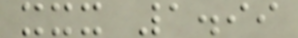xxx 1.99
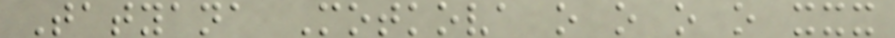Tatyana Motkova o o o o xxx
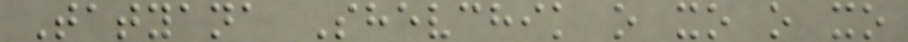Tatyana Shevchik o xo o xo
